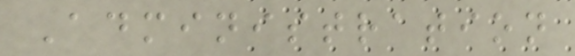Administration
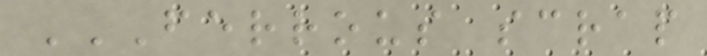FERROUS SCRAP
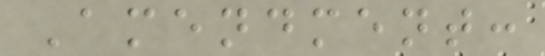Amendment:
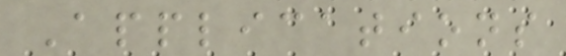Applications
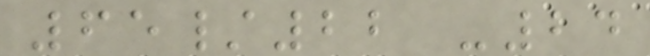65/22 -24
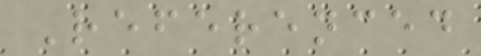Referenced
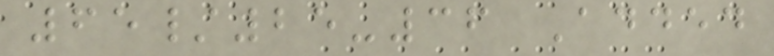65/25-36 Added
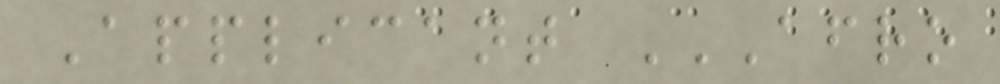Applicant AFRO
